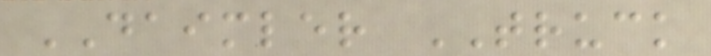DAIMLER TRUCK
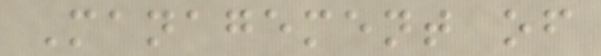Management of
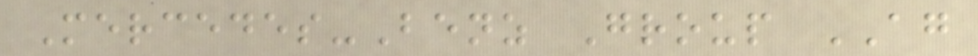Mercedes-Benz Group AG
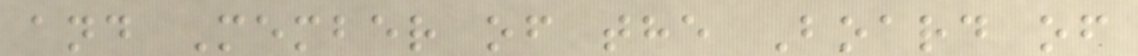and Member of the Board of
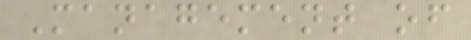Management of
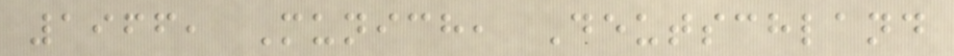1966, Munich, Deutschland
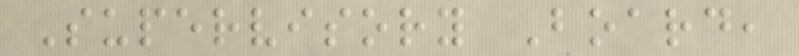Supervisory Board,
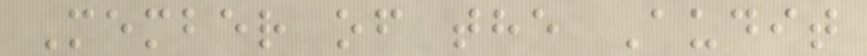Member of the Audit
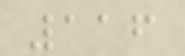116
